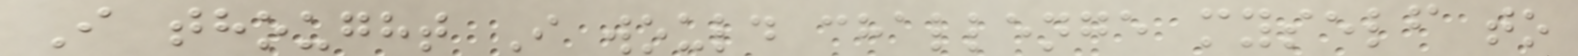I thought I would challenge myself to
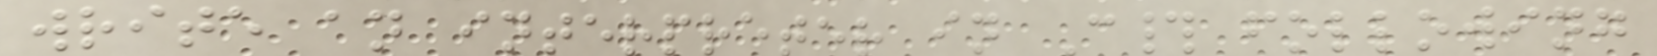write an interpreter in C# following
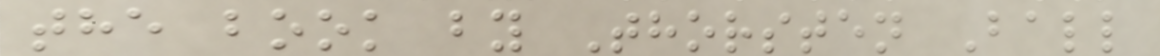the book by Thorsten Ball
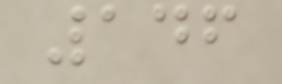146
